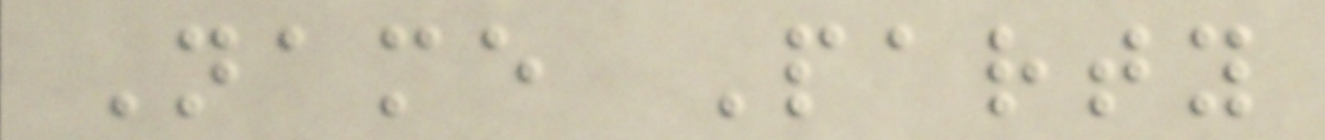Name Party
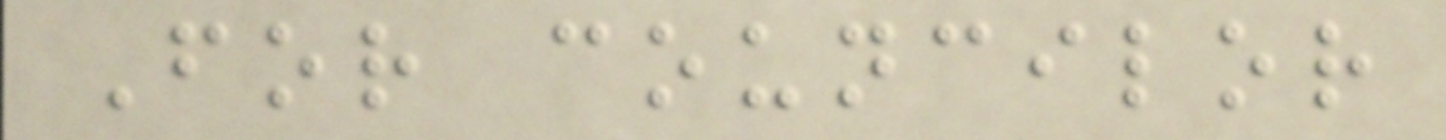For councilor
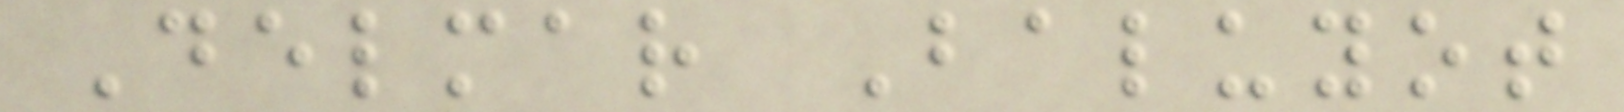Delmar Baluyot
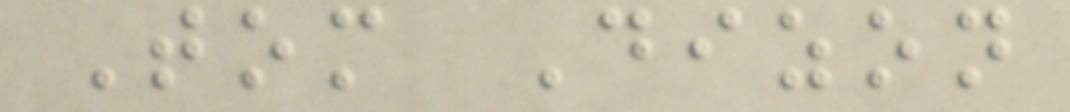Tom Dizon
